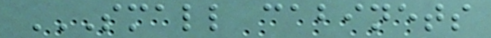SMALL CABINETS
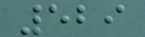529
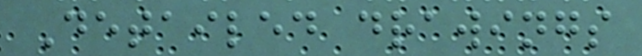Detailed drawings
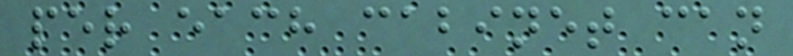per each cabinet can
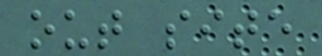out site
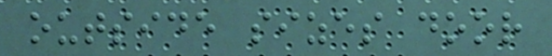outside sizes door
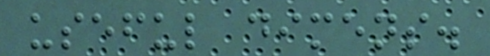useful dimens.
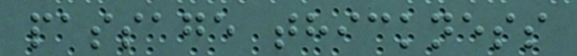passage thickness
